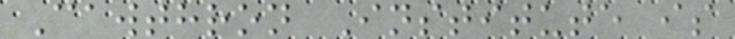Cawthron Institute is
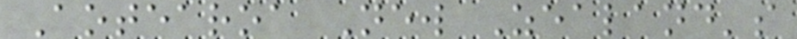Aotearoa New Zealand's
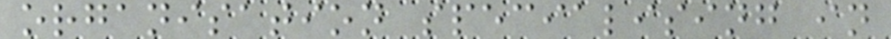organisation specialising in
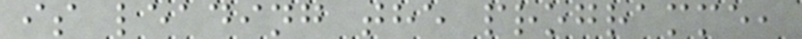is leading the programme,
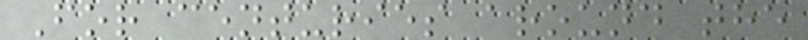For centuries around the
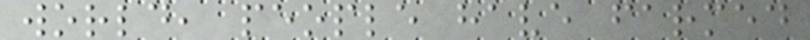world, people have farmed
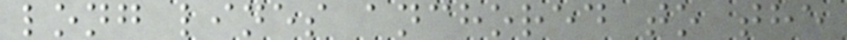long lines anchored to the
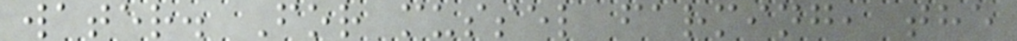water. For mussel farming, the
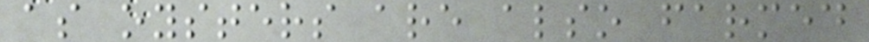as oysters are also farmed
